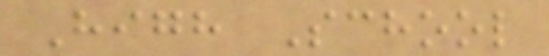High School
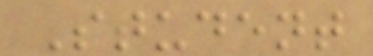Student
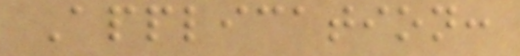Application:
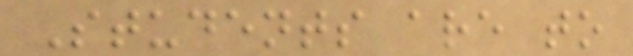Students are to
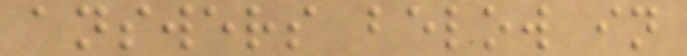answers below in
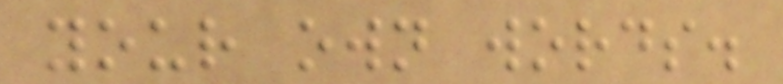your own words.
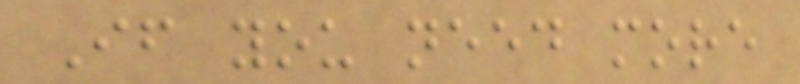If you need more
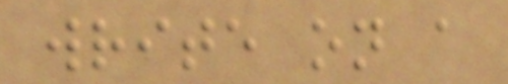write on a
